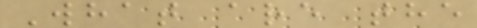What are the
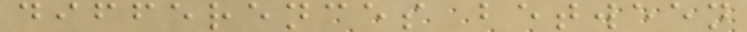differences between
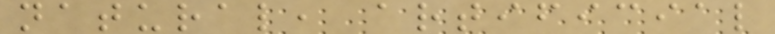natural, artificial
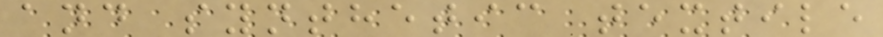and synthetic textile
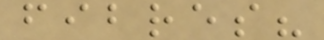fibres?
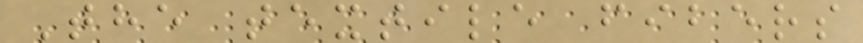The textile fibers
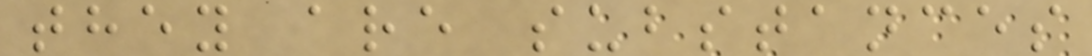they are substances
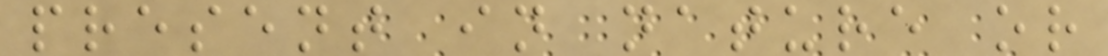present in nature or
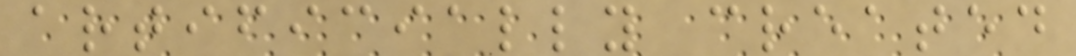artificially created
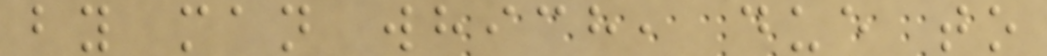by man which, due to
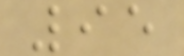95
